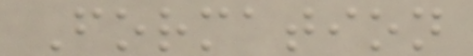Formation
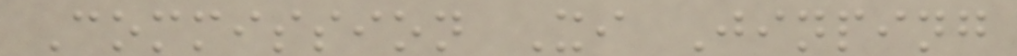Commission Xi Jinping
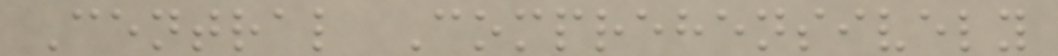Central Comprehensively
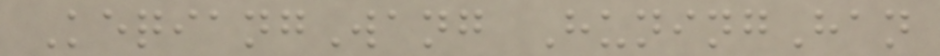KeqiangWang HuningHan
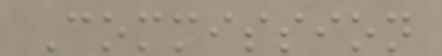Commission
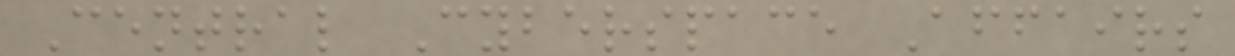Central Cyberspace Affairs
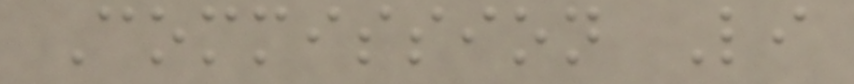Commission Li
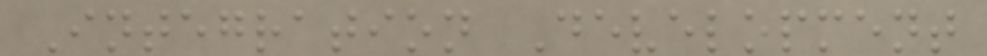Integration Development
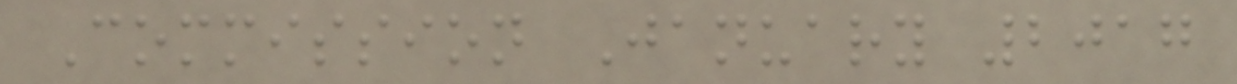Commission January 2017
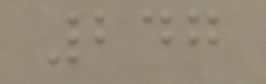247
